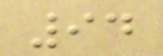94
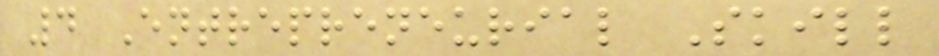4 Entrepreneurial Skill
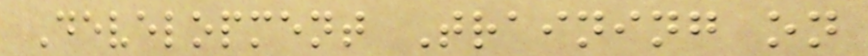Development Training on
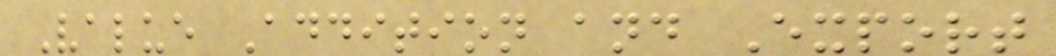Value Addition and Export
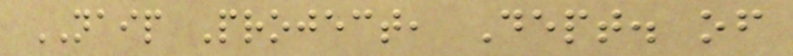NAIP Project, Dept. of
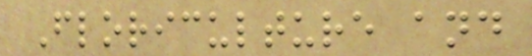Floriculture and
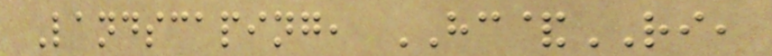Landscaping, HC&RI,
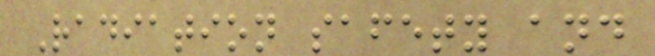Radiation safety and
